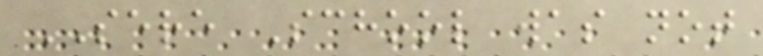SERE School was not
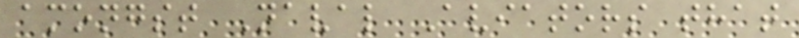amongst Naval Aviators that
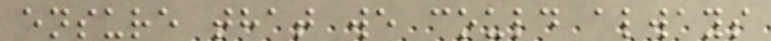ensure that we could always
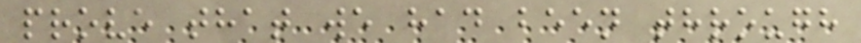prove that we had been through
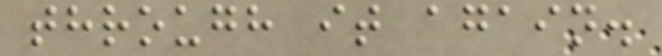through it again.
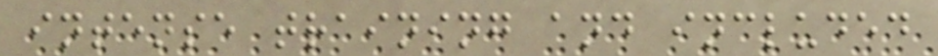intense training and included
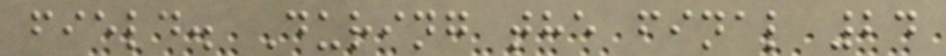field. During the final 24
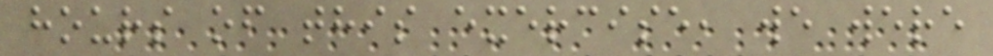hours of this exercise, we were
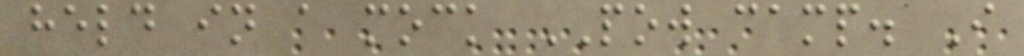held in a mock POW camp. I
